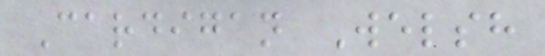Cardigan Welsh
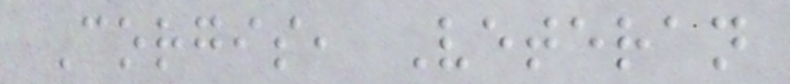Corgis, Veteran
